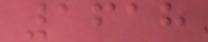1618
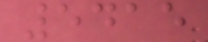5415
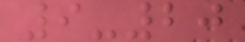9-20
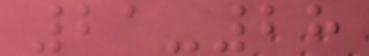21-28
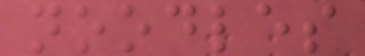noodles
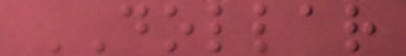DOLLAR
